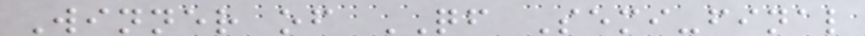Winner of QF Semi-final
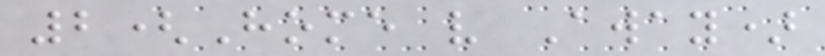2(Home v Away)
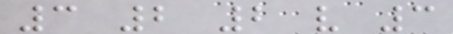3 2 2 v 3
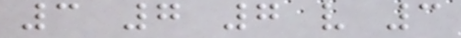3 7 7 v 3
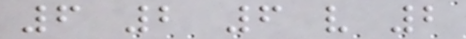6 2 6 v 2
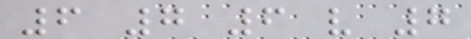6 7 6 v 7
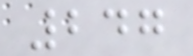247
